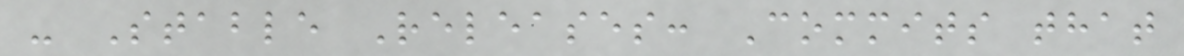- Stable Releases: Commits that
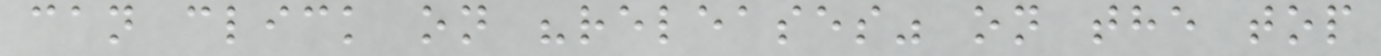can click on "releases" on the top
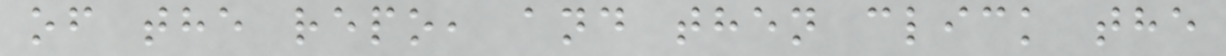of the repo, and then click the
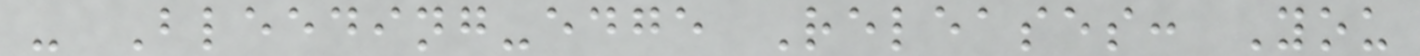- Bleeding-edge Releases: You
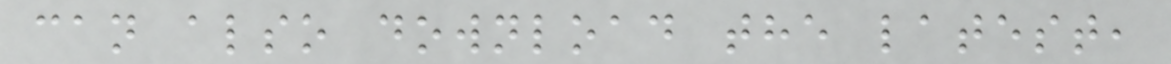can also download the latest,
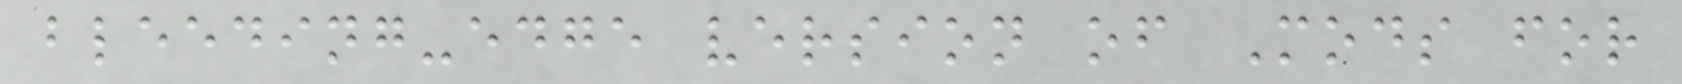bleeding-edge version of Mods for
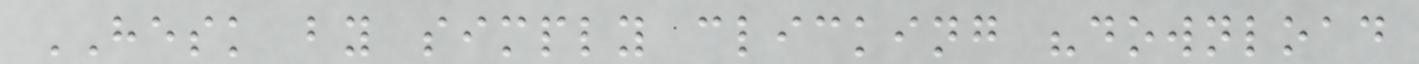HESK by simply clicking "download
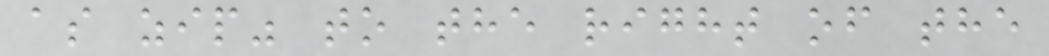as zip" to the right of the
